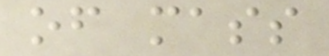of mass
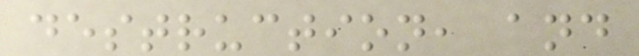destruction, and
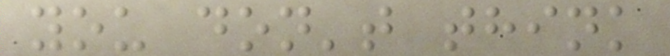you don't think
